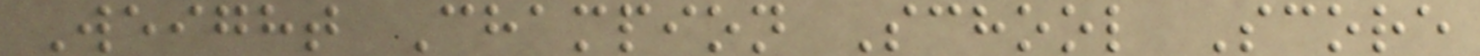Weight Champion School Score
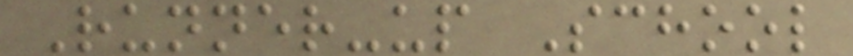Runner-up School
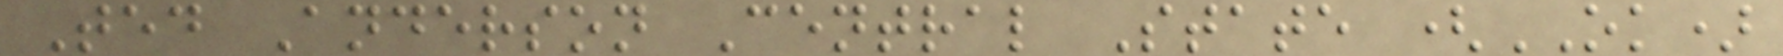Ted Anderson Central State (OK)
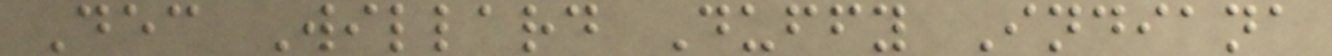Dec Willard Duffy Indiana
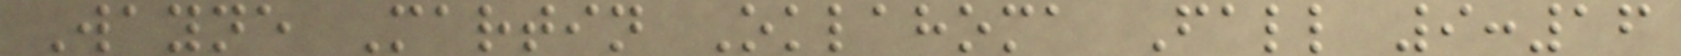Wayne Martin Oklahoma Fall 9:16
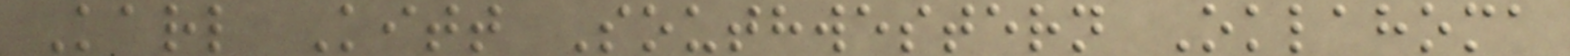Karl Kitt Southwestern Oklahoma
